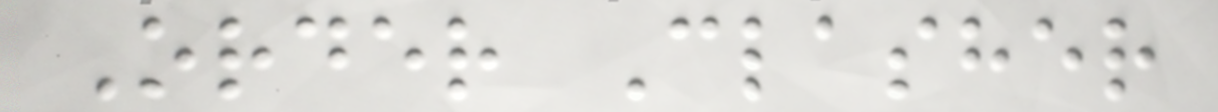Order Clasher
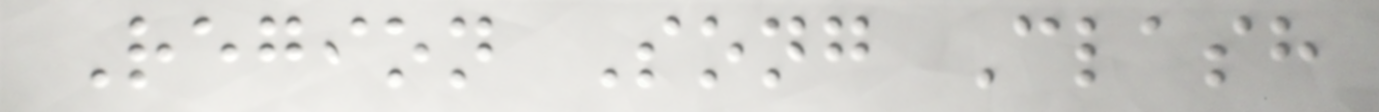Region Song Clash
